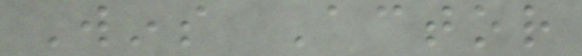Wins Actor
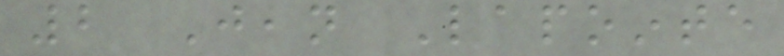2 Jean Lapointe
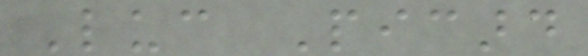Luc Picard
